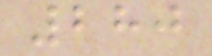280
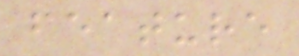feature
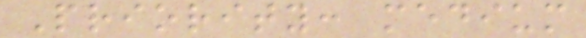Priority: medium
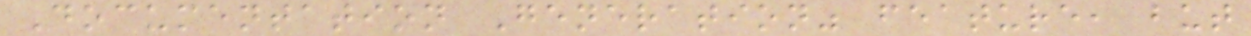Documentation Generation" feature, but
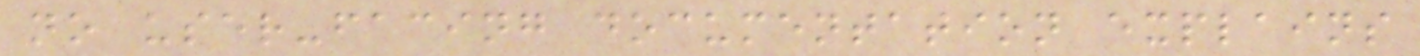no user-facing documentation explains
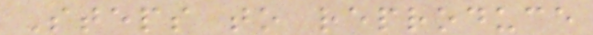Steps to reproduce
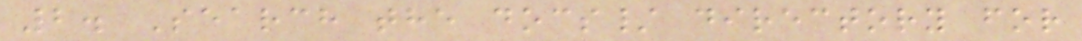2. Search the docs/ directory for
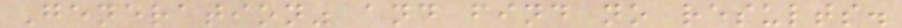Generation" and find no results.
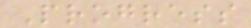Progress
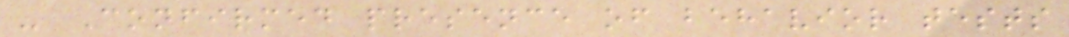- Confirmed presence of behavior tests
